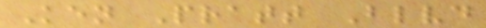Ken Pratt Blvd
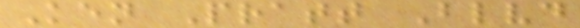Ken Pratt Blvd
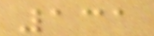131
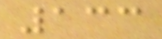133
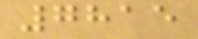7815
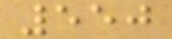550
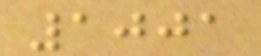1001
